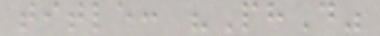title: "PhD"
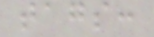tags:
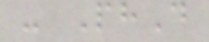- PhD
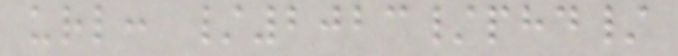url: /2023/phd/
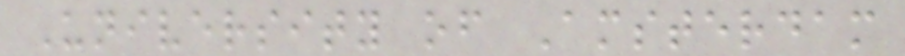University of Amsterdam
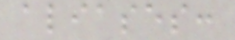aliases:
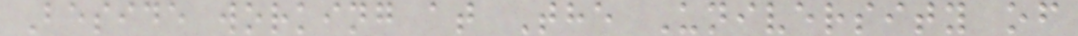Beside working at The University of
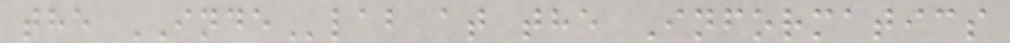the INDElab at the Informatics
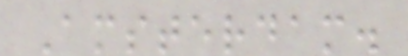Amsterdam.
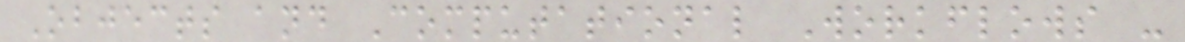Objects and Computational Workflows -
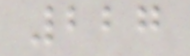227
